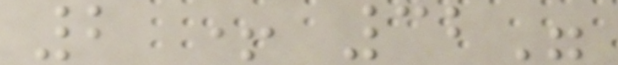2 + 32"
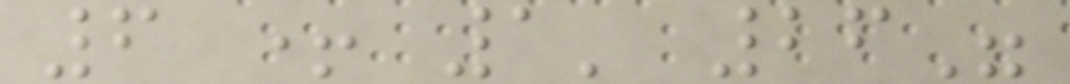6 + 1' 26"
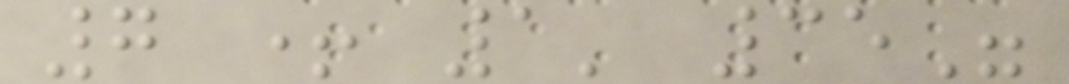7 + 1' 35"
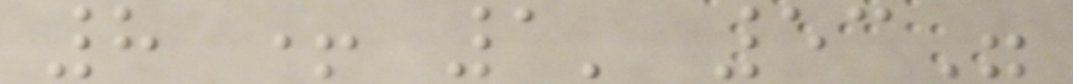8 + 1' 53"
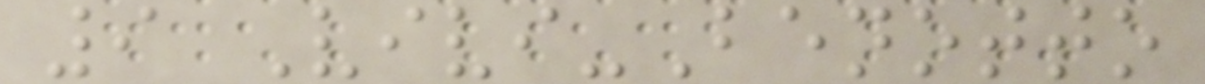9 Vivi-Benotto
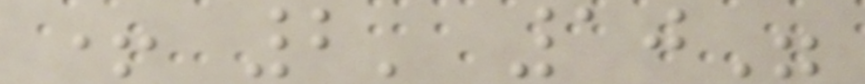+ 2' 10"
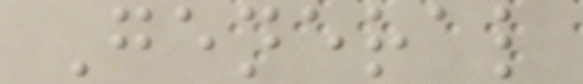General
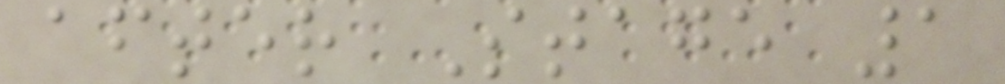after Stage 1
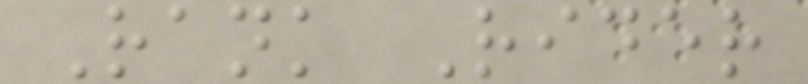Rank Rider
